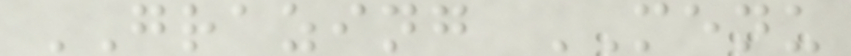GRAZING MENU
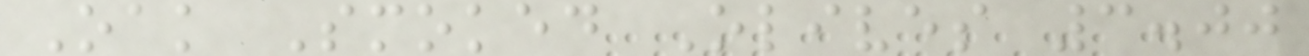Oak Smoked Olives 3.00
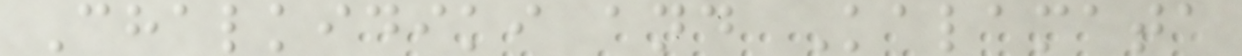Chalkidiki and Kalamata
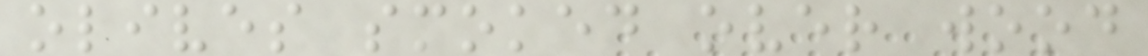olives smoked over wood
